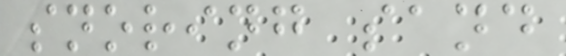snoring sand
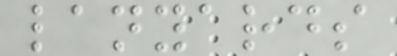lanyards
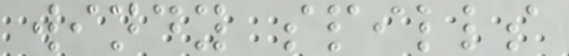windy spills
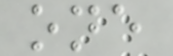one
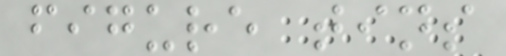figure tins
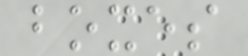boxes
